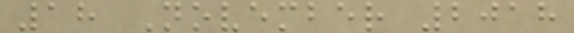18 November 2018
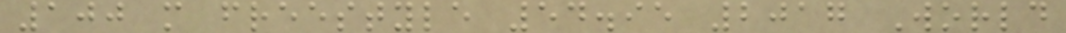100 m freestyle 54.95 2017 World
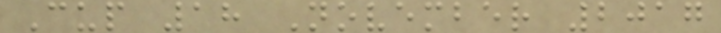Cup 18 November 2017
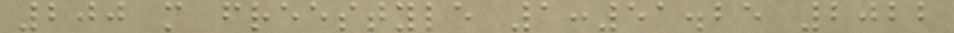200 m freestyle 1:51.25 2022
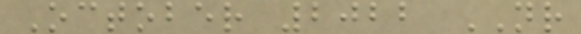October 2022 NR
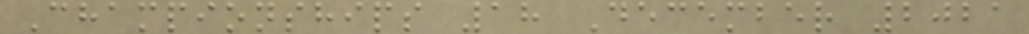Championships 18 December 2021
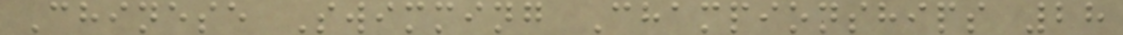Chinese Swimming Championships 28
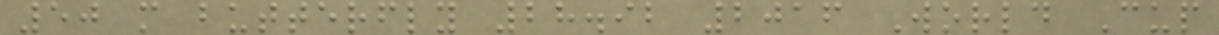50 m butterfly 28.92 2016 World Cup
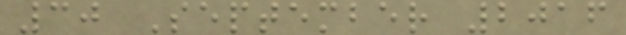30 September 2016
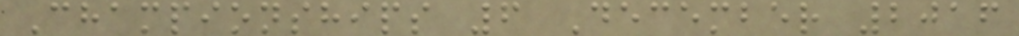Championships 6 December 2016
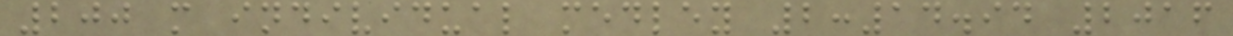200 m individual medley 2:14.94 2016
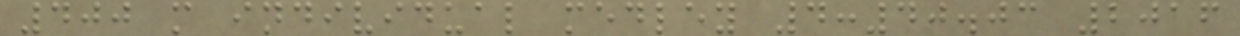400 m individual medley 4:40.03 2016
